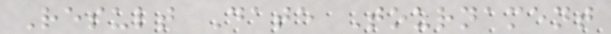Result Date Tournament
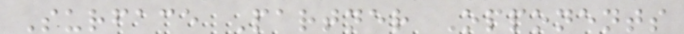Surface Partner Opponents
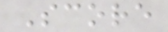Score
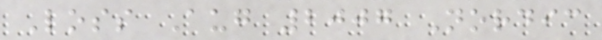Loss Aug 2007 Nordic
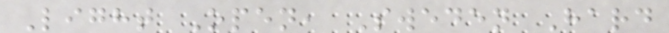Light Open, Sweden Hard
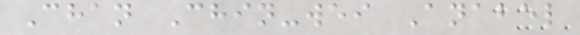Chan Chin-wei Anabel
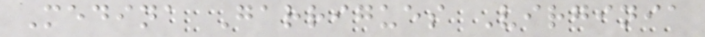Medina Garrigues Virginia
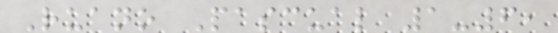Ruano Pascual 1-6,
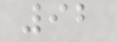92
